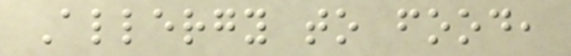Allergy to food,
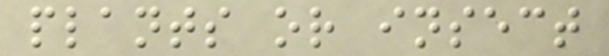plants or insect
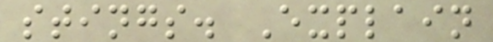stings. Explain
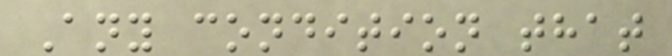Any condition that
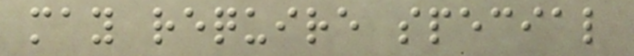may require special
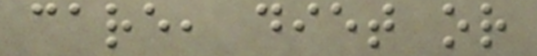care, diet or
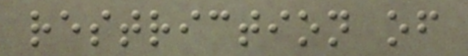restriction of
